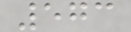573
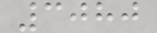3080
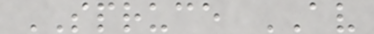SPRUCE AV
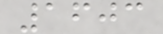1603
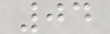04
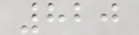820
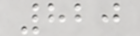820
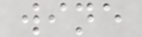wine
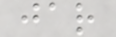jar
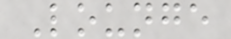Lounge
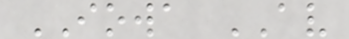IOWA AV
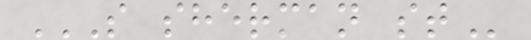S SHERMAN ST
